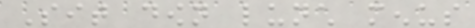Sit down lunch menus
